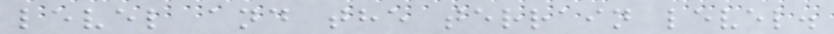level and the terrain level.
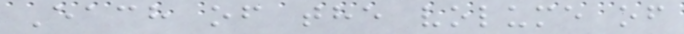Each of the volume of
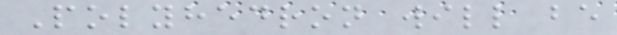Polyhedron will be
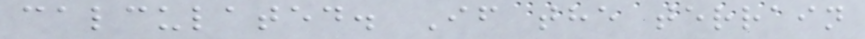calculated. If the terrain
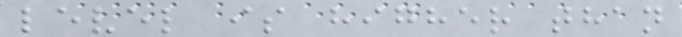level is higher than
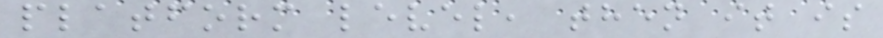platform level, then it is
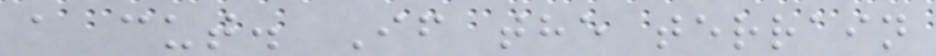a cut. If the terrain
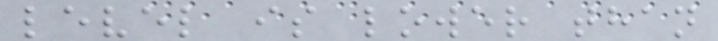level is lower than
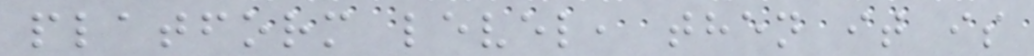platform level, then it is
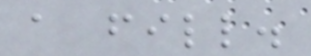a fill.
